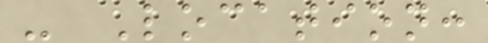- Location:
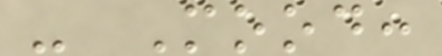- Mood:
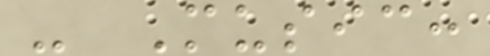- Music:
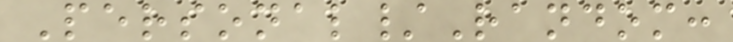Personal/Random:
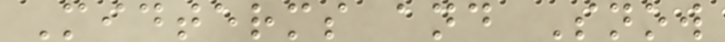Midterms and Snow
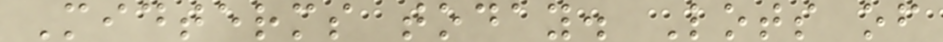Midterms today. Lots of
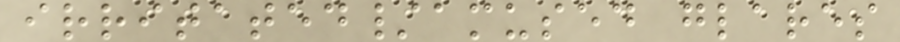irritated/amused glares
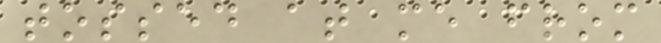tossed at me from
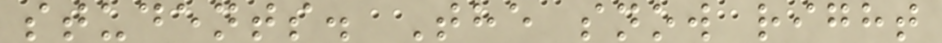students. The snow right
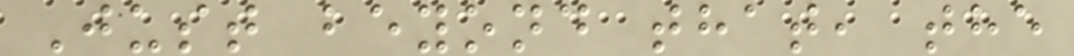Just beyond that, the
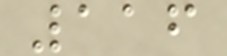116
